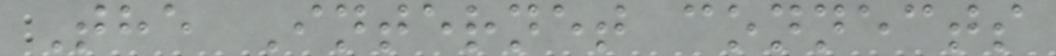The Internet connects
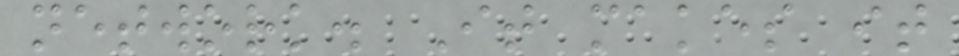network. It makes it
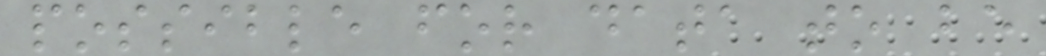possible for data to be
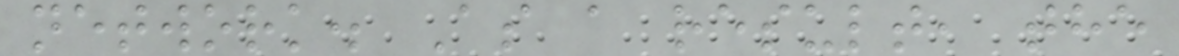network. As a result, the
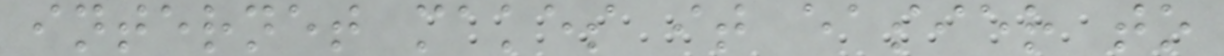internet makes it easier to
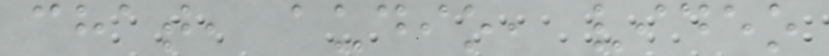chat, audio, video
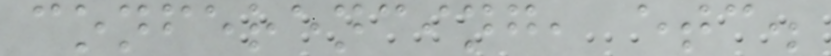conferencing, etc.
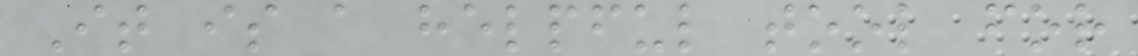It is a helpful tool for
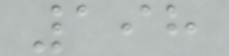198
